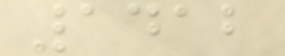1412
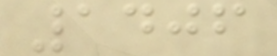1406
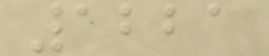1221
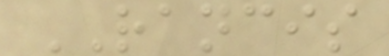RANCIS
